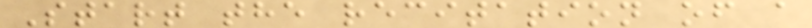Start the recitation of a
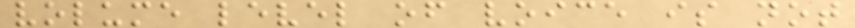volume level of voice is not
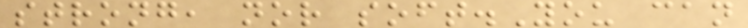strong, nor soft.You can
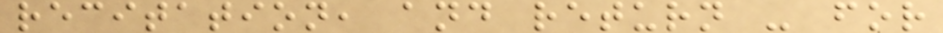recitation, and return - for
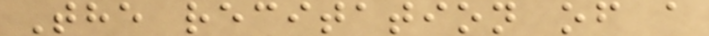The recitation of a
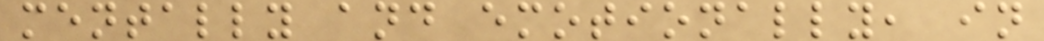mentally and emotionally, in
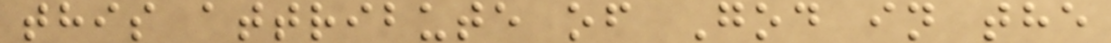this attribute of God in the
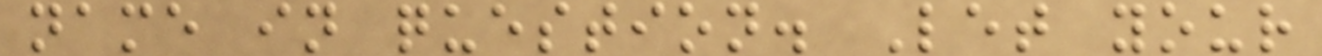name in question. Let your
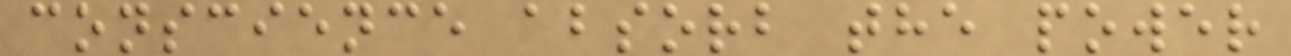conscience absorb the power
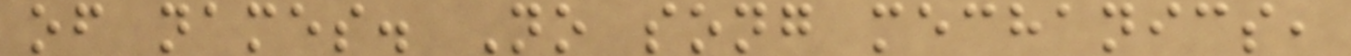of names. No song mechanics,
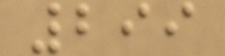299
